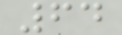64
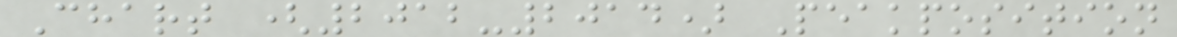Chart (2012-2014) Peakposition
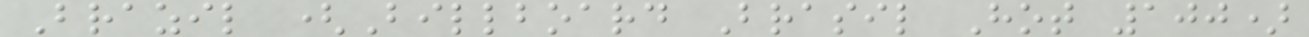Brazil (Billboard Brasil Hot 100)
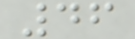46
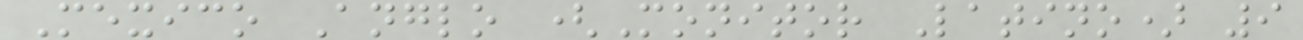Mexico Anglo (Monitor Latino) 9
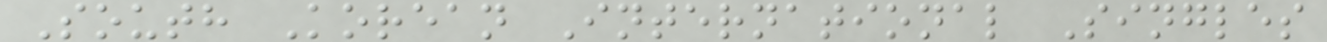South Korean International Singles
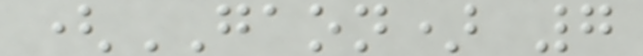(GAON) 7
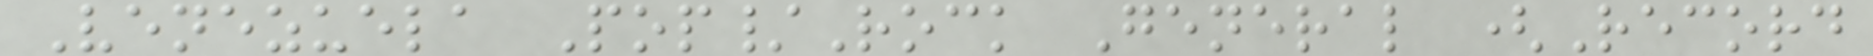Venezuela Pop/Rock General (Record
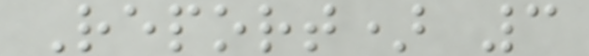Report) 3
